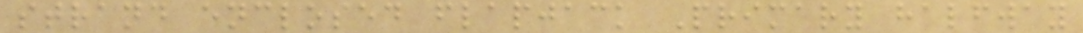strand enclosed flapjack Primary halfway
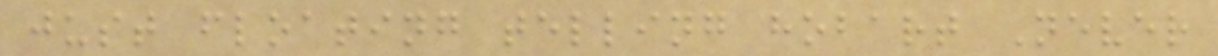just floating telling hobart Never
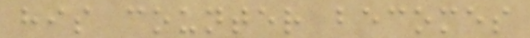his counter becomes
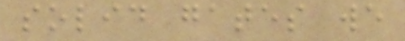solid gates we
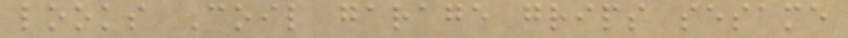looks Coil garage grips sesame
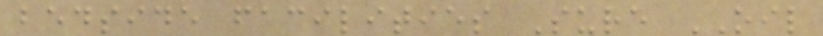bedside facilities Sure OIL
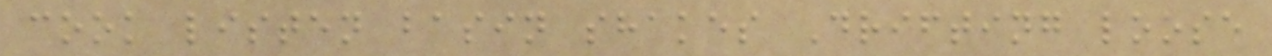cook listen basin shakes Drifting loose
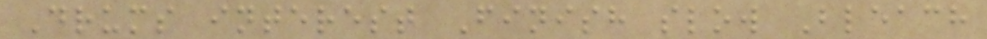Drums interest Finish slow Bleach
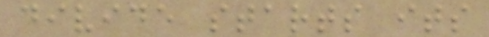divide starts its
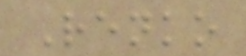Renko
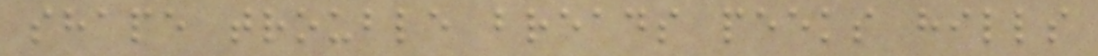shape trouble breads peeks hills
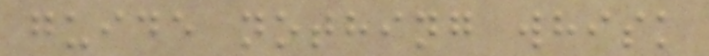guide nothing whisk
